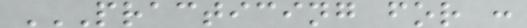PRACTICING FOR :
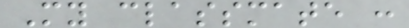My classmate :
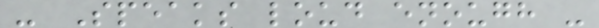- Speaks loud enough -
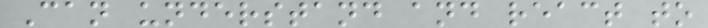Can understand and react to
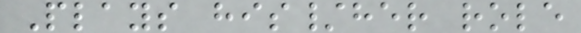Plays his/her role
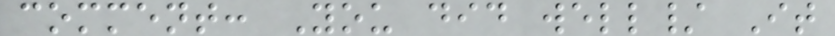comment: You did well/ It
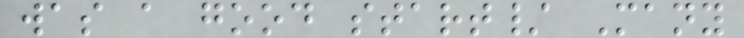was a good start/ Many
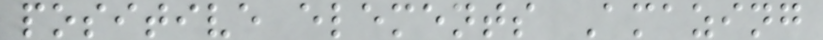positive elements Amazing
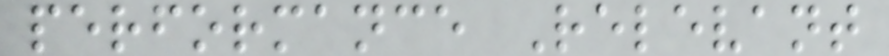performance Relevant
